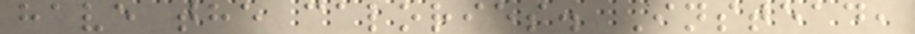have the calories. Instead,
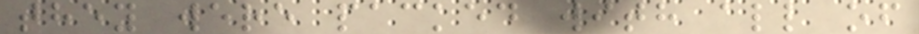they were packed with all of
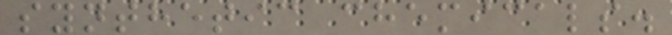synthetic chemicals.
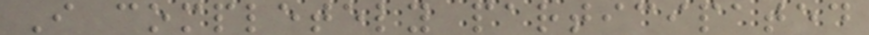I completely participated
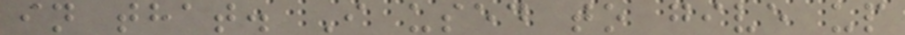in that. I used to give up
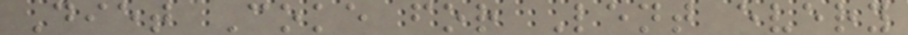Diet Coke for Lent every
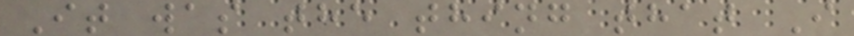It was the thing that I
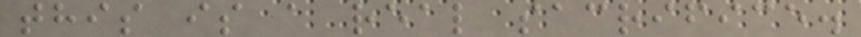this is a real sacrifice.
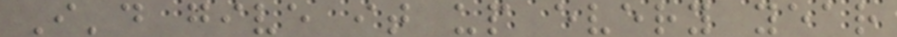I'd give it up every year
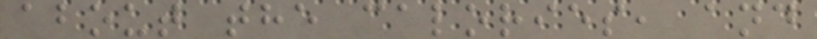about the calories, and
